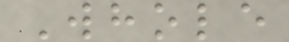Whole
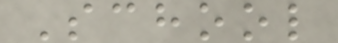School
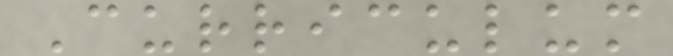Curriculum
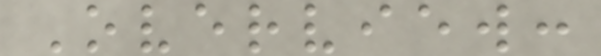Overview:
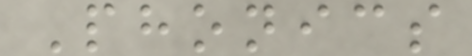Phonics
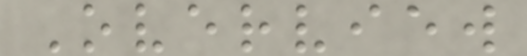Overview
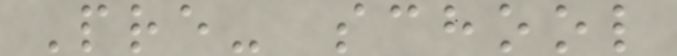Pre- school
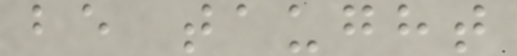be taught
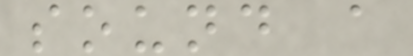sound a
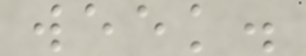week.
